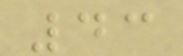43
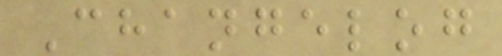Changelog
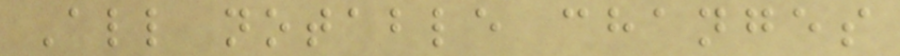All notable changes
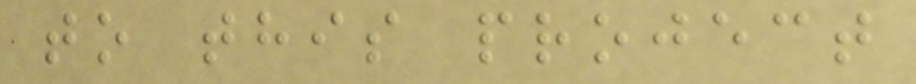to this project
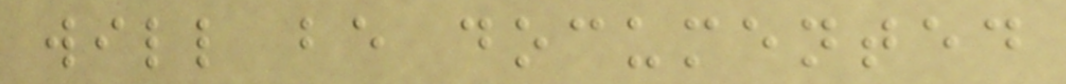will be documented
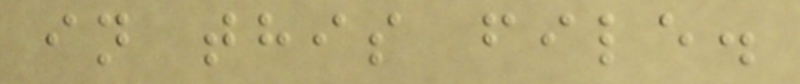in this file.
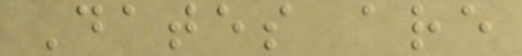Dates are
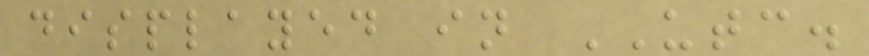displayed in UTC.
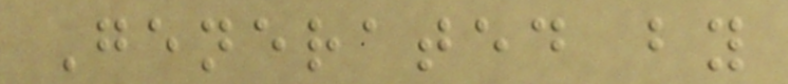Generated by
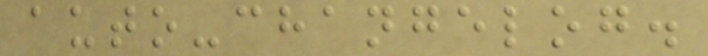auto-changelog.
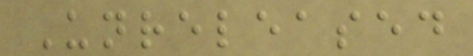Unreleased
